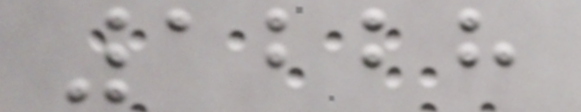1228
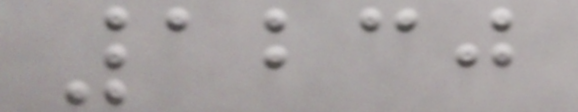1230
